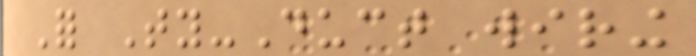For Ty-Duct wiring
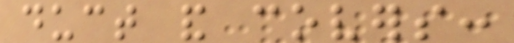duct and covers:
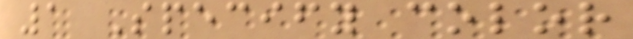1 Specify color
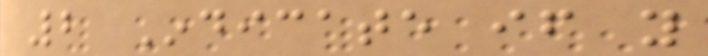2 Indicate if you
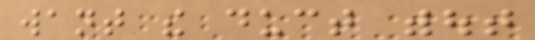want the duct without
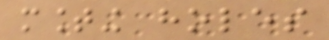mounting holes
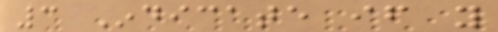3 Indicate if you
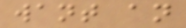want an
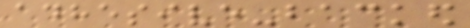adhesive-backed
